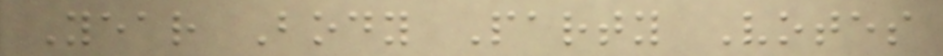Year Body Party Votes
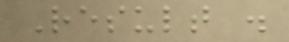Result .
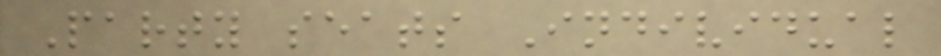Party seats Individual
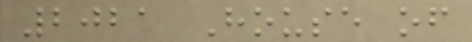2021 House of
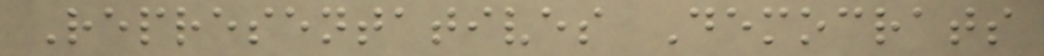Representatives Democrats
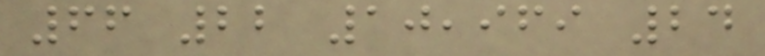66 22 10,969 24
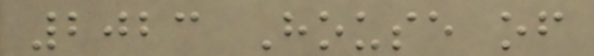2023 House of
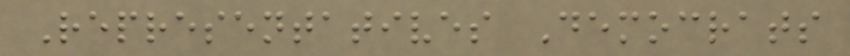Representatives Democrats
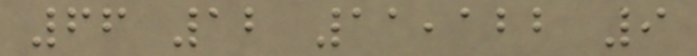66 12 11,122 9
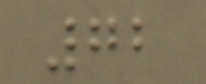72
